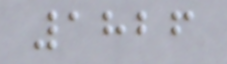1826
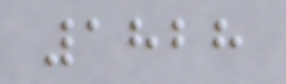1828
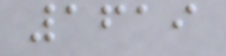1619
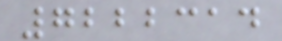7222314
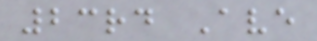23rd Ave
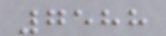7588
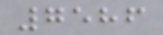7586
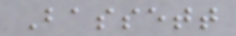Bassett
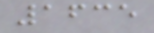1635
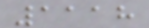1118
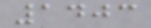1403
